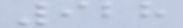928
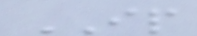IP
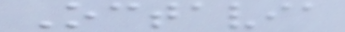Octavia
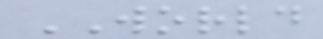WORLD
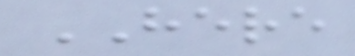HERE
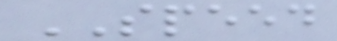SPEED
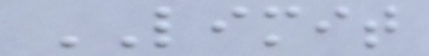LIMIT
